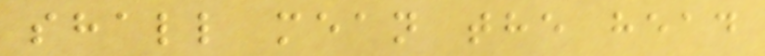shall mean the head
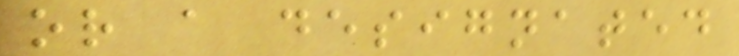or a designated
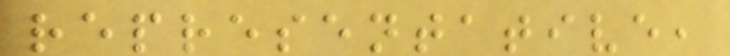representative,
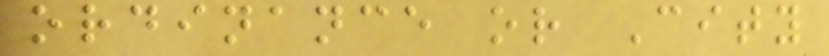ordinance or City
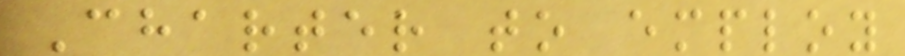Charter to employ
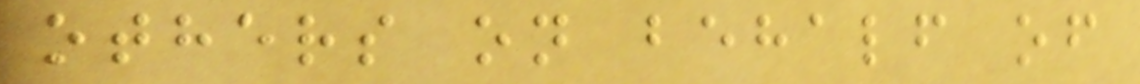others on behalf of
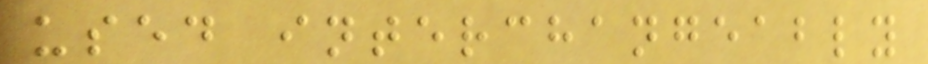used interchangeably
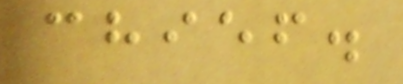chief.
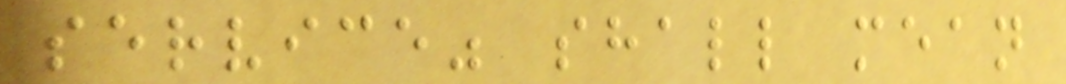service" shall mean
